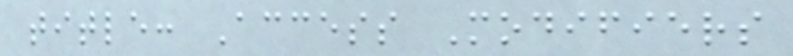title: Access Modifiers
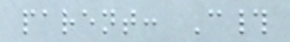parent: C#
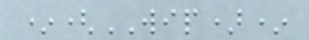*(WIP)*
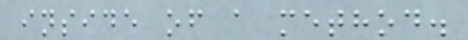inside of a method.
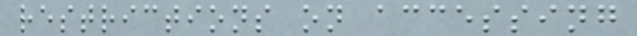restrictions on accessing
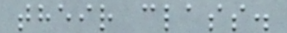their class.
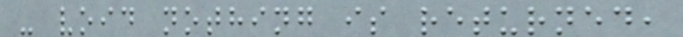- void nothing is returned,
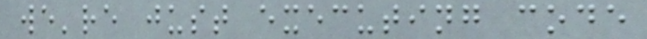we're just executing code
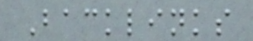Backlinks
